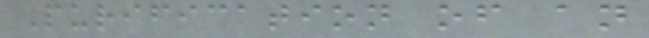Purification of an
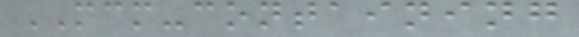MCM-containing
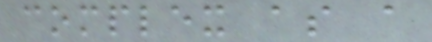complex as a
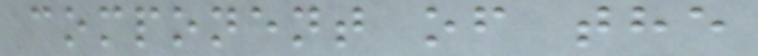component of the
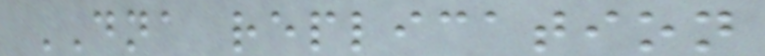DNA replication
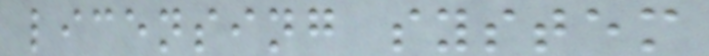licensing system
